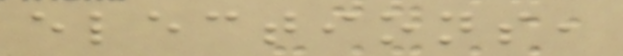elections,
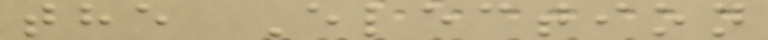the Election
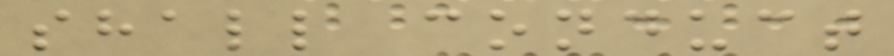shall conduct
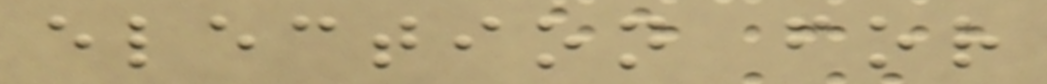election for
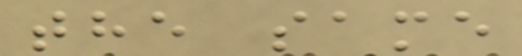the same
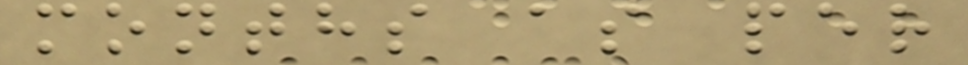months as per
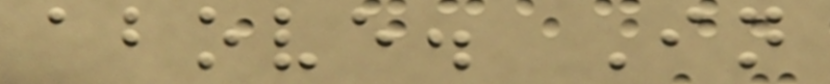above. In
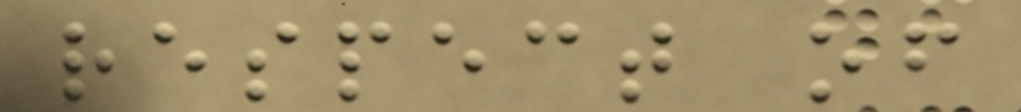respect of
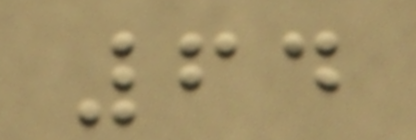64
